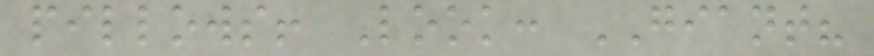pillows! Look: GIANT?
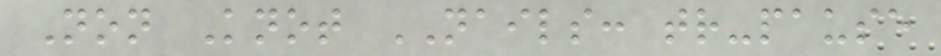Non Knot NAILS: tr-pause
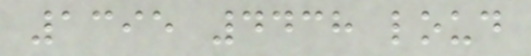1395 4438 loud
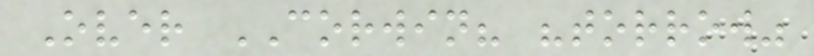Over CORWIN? "torrow"
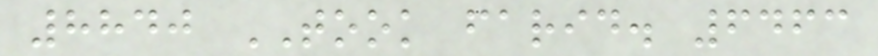8840 TOOK farid. 6463
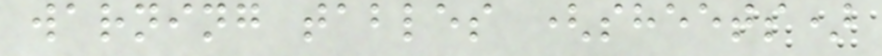warning tables (sheets)
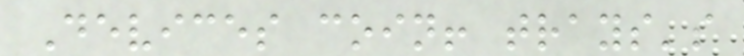Devices coin! trays's
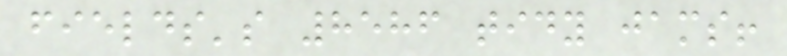fields's 8586 tidy jams!
